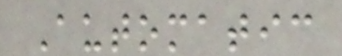Automatic
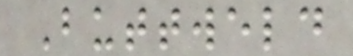Buttweld
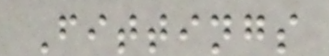Fittings
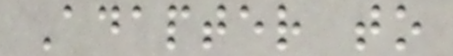Adapter to
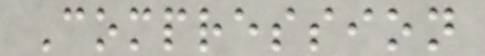Compression
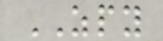ZPY
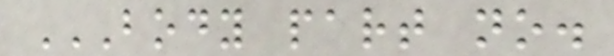BODY PART NO.
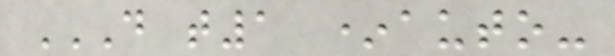D T1 *AUTO-
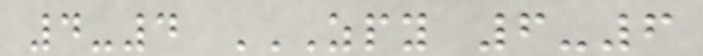4-4 ZPY 6-6
